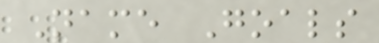Name Goals
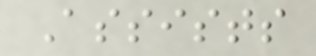Assists
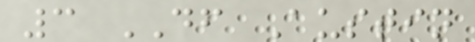3 DF Austin
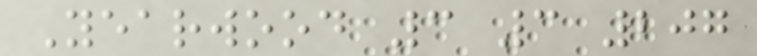Yearwood 3 3 207
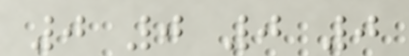0 0 0 0
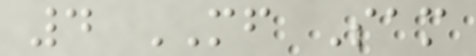4 MF Sam
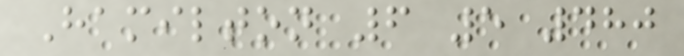Hamilton 6 5 480
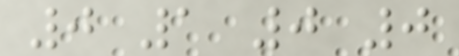0 1 0 0
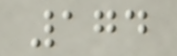174
